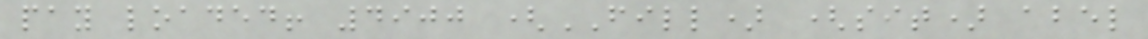pay loaded! 4900 (FILL) (sit) abel
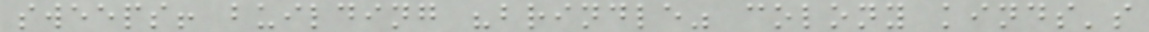sweeps! building "brindle" colony kinds's
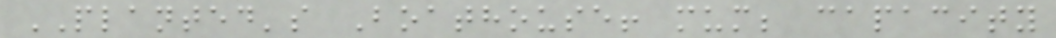PLANTED's Boathouse! mum; capacity
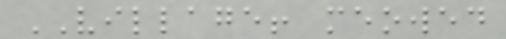VILLAGE! meowed
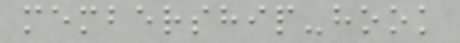membership-hook
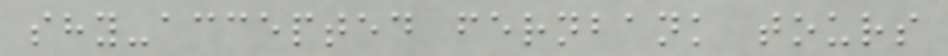shy-accepted fernbank tours
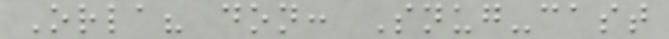Orla? don: Snug-cast
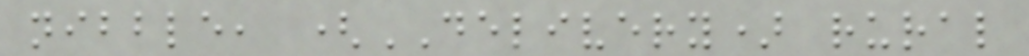nibble, (DELIVERY) rural
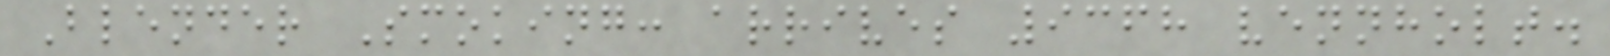Blender Smoking: arrives 9368 vennholt.
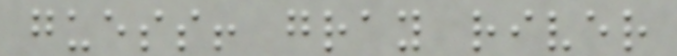guess! gray river
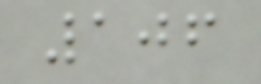106
